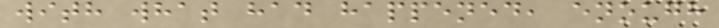with what had happened, enough
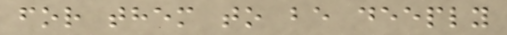for them to be deeply
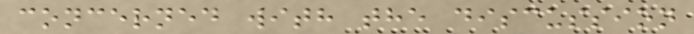concerned with the discussion
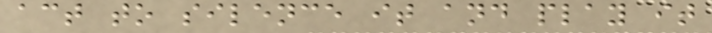act to silence it and play it
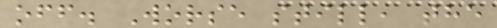off. Worse still, the
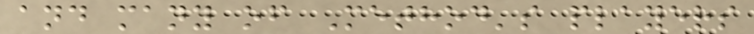and many of Method's players
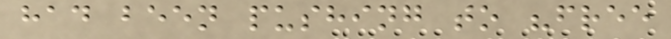had been pushing to "free
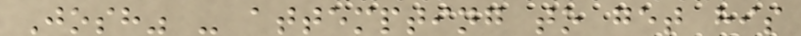Josh" - attempting to get his
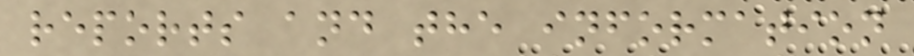reports and the information
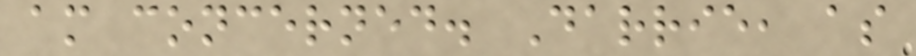am concerned. Darrie, as
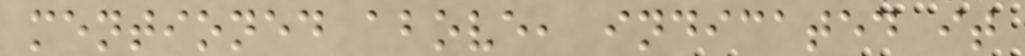mentioned above, indicated it
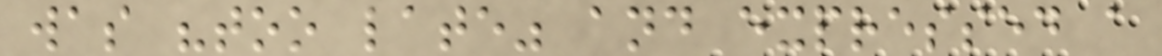was "too late" and expressed a
